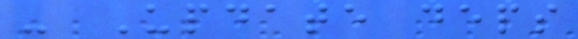- Update deps
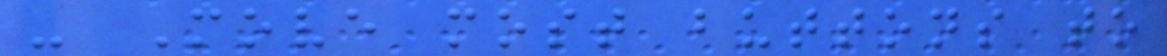- Move most buttons to
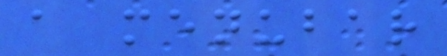a menubar
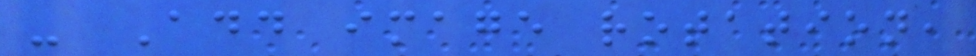- Add image rotation,
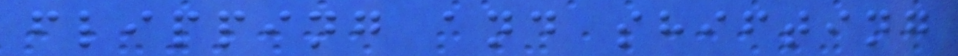flipping and shifting
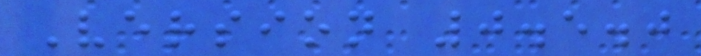Version 0.5.0
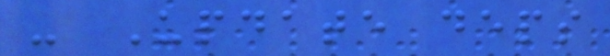- Update deps
